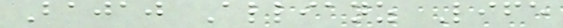Bajaj Allianz Life
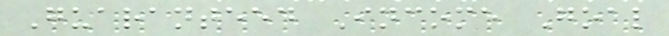Guaranteed Income Goal
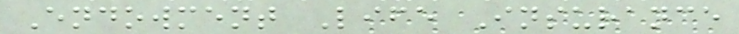Endowment Life Insurance
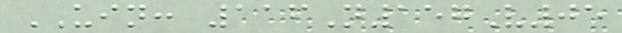UIN: 116N157V05
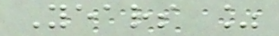Years %
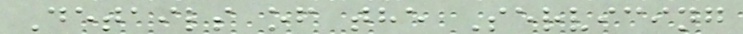Details of the Servicing
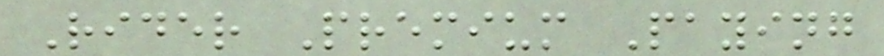Rider Premium Paying
